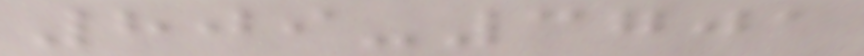809-3701
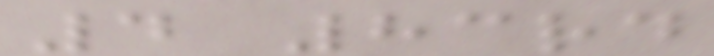4 83rd
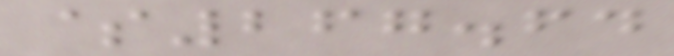$267.64
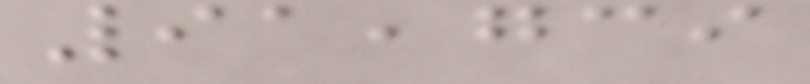91,739
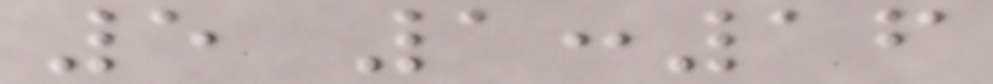5 1:16
